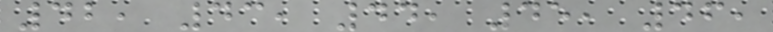42, 43, 44, 45, 46,
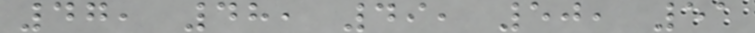47, 48, 49, 50, 51
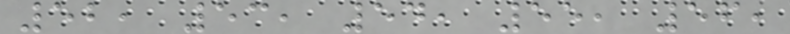52, 53, 54, 55, 56,
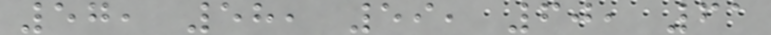57, 58, 59, 60, 61
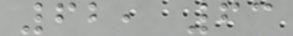62, 63
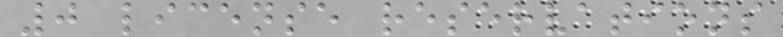0 license reservations
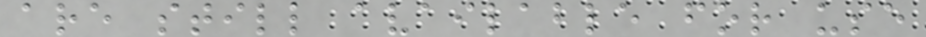are still available for use
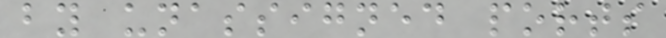by unassigned ports
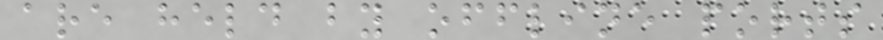are held by offline ports
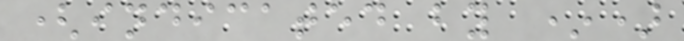(indicated by *)
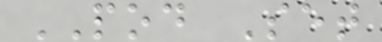POD Set
